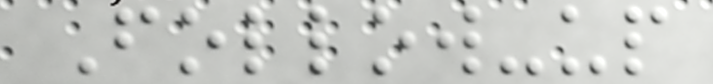Follow-up
